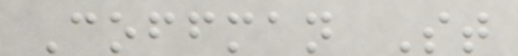Coffman St
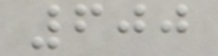600
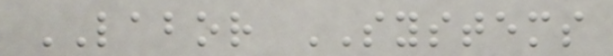LABOR SYSTEMS
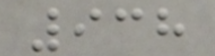938
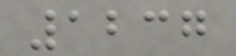1237
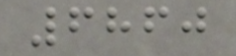6860
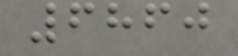6860
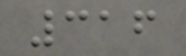316
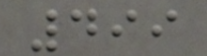499
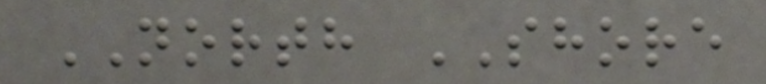NORTH SHORE
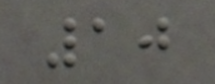10
